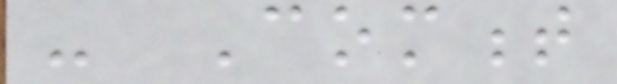- Comment
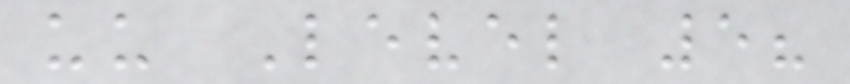uu Level 5?
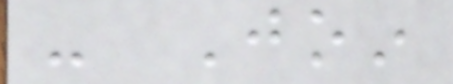- Join
